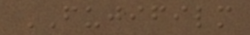FUJIFILM
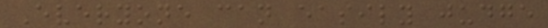Everyone can easily judge
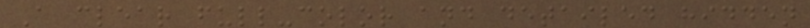A clear full-color and detailed hidden
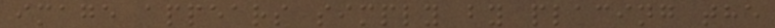image appears simply by placing the
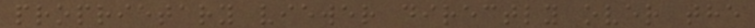proprietary viewer directly over the
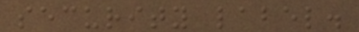security label.
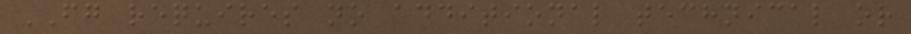FG requires no additional technical or
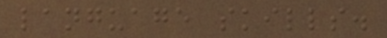language skills.
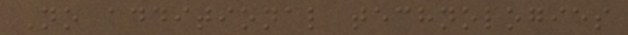No additional technologies
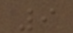9
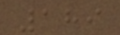189
